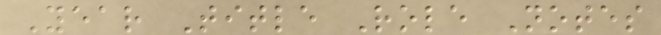Year Title Role Notes
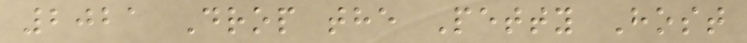2021 Drop the Petty Host
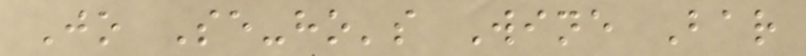Jo Se-ho's Wine Bar
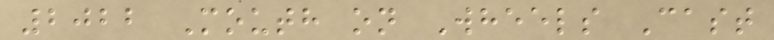2022 Mouth on Wheels Cast
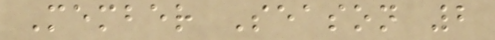Member Season 2
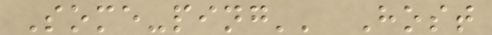Some-ping'' Host
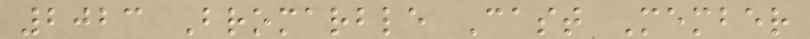2023 Bromarble Cast Member
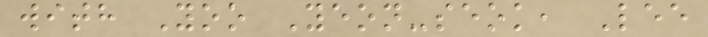with Yoo Yeon-seok, Lee
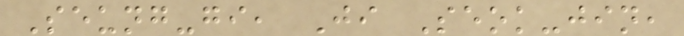Seung-gi, Ji Seok-jin,
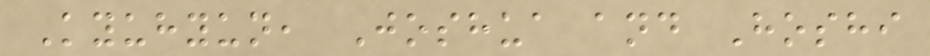Kyuhyun, Joshua and Hoshi
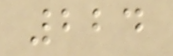224
